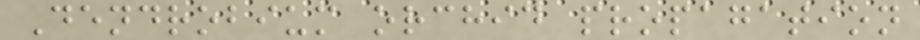Dendrobium orchid propagation
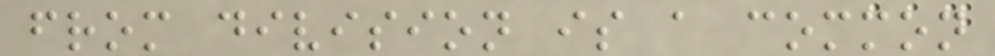from division is a common
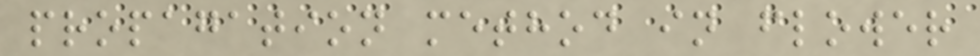propagation method in flower
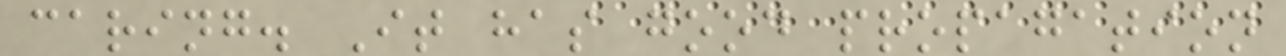caring. It has good propagation
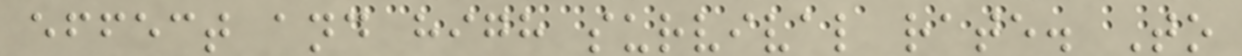effect and high survival rate. To
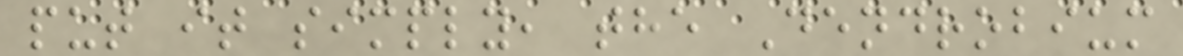put it simply, the Dendrobium
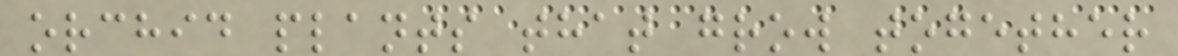orchid plants that grow together
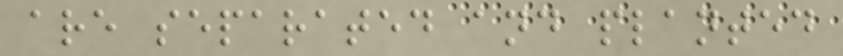are separated and planted
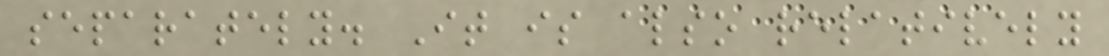separately. It is also relatively
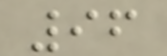96
